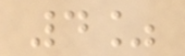4%
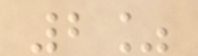2%
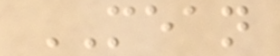MEAN
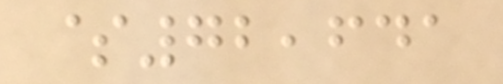$72,641
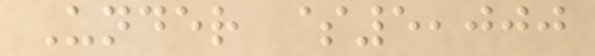Under $5,000
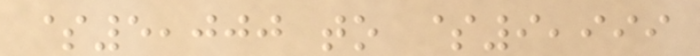$5,000 to $9,999
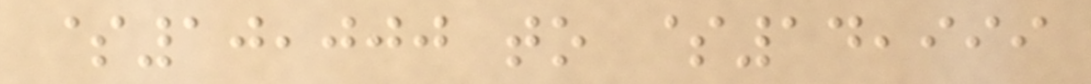$10,000 to $14,999
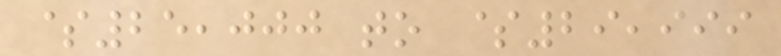$25,000 to $29,999
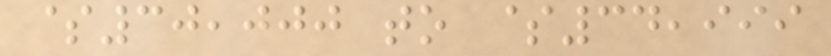$30,000 to $34,999
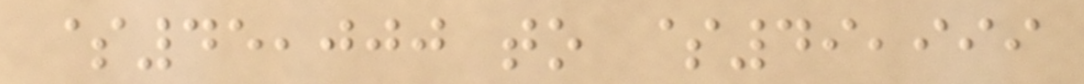$45,000 to $49,999
